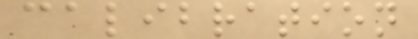calibration
